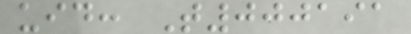uid: T000191
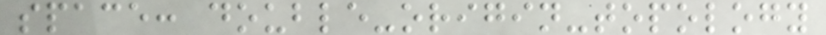space: double-origin-topology
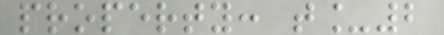property: t_2
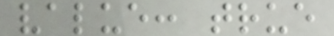value: true
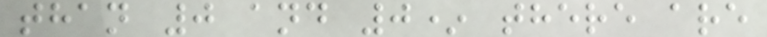than 0 and 0* there are
